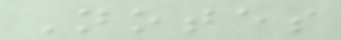Notes
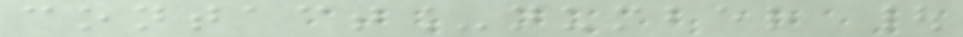contact_number |
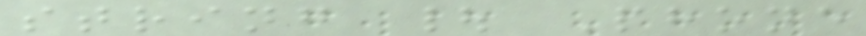string | Phone
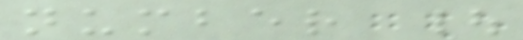number |
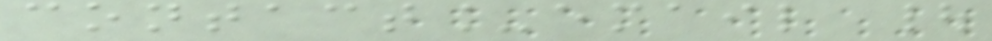contact_email |
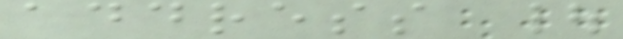address |
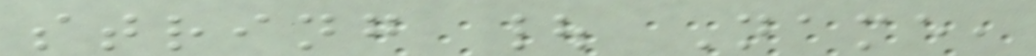string | Name,
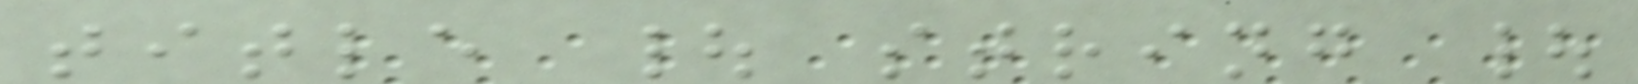title | string |
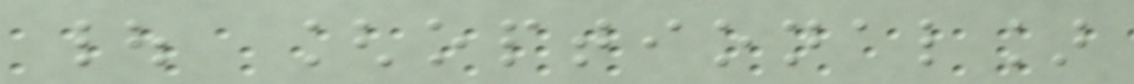| [optional]
